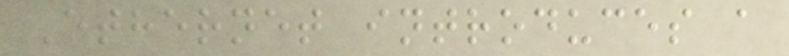Ethernet introduces a
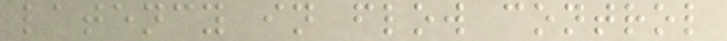latency in flow control
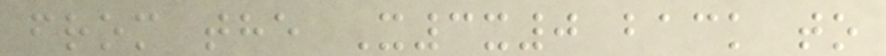from the X3x0 back to
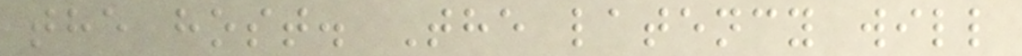the host. The latency will
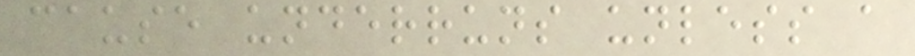cause underruns unless a
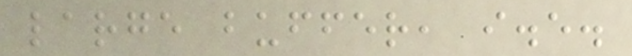large buffer, i.e.
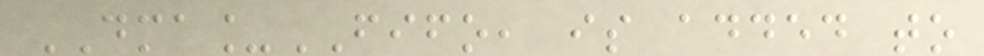DMA_FIFO, is added to
